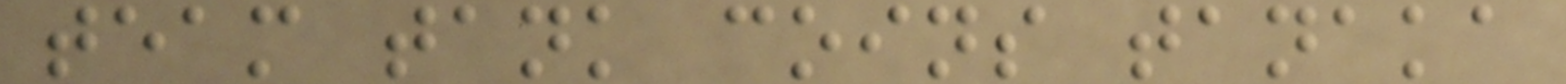team tank coins tanaka
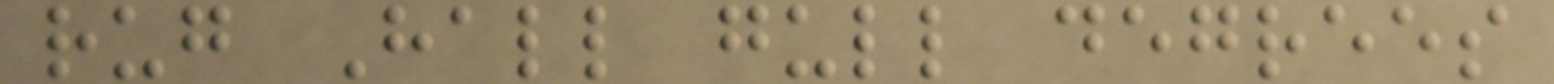rug Hall gull degrees
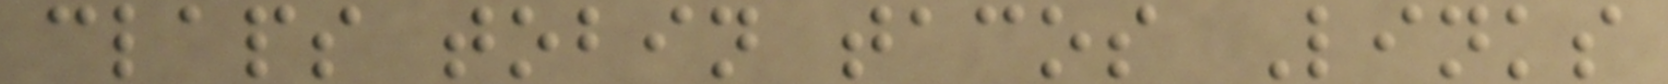claps tobin tacos Links
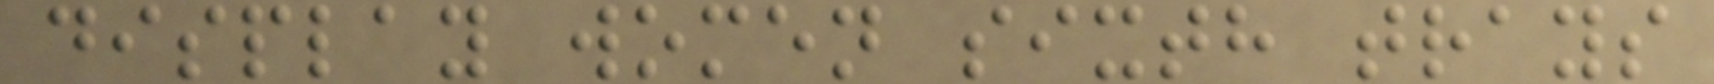display women sixth trays
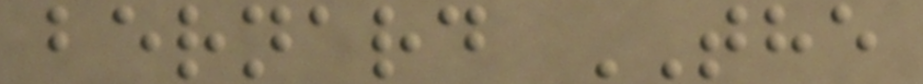bernard THE
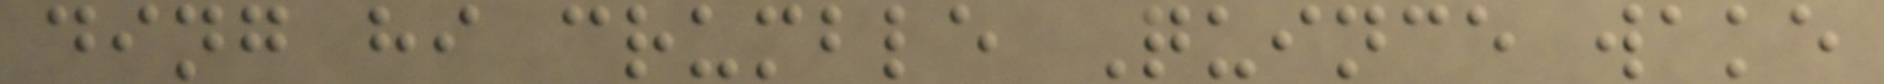ding hi crumble Quince wake
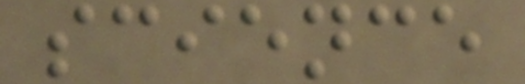science
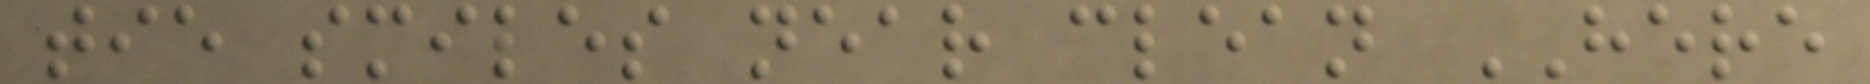tie smiles near clean HERE
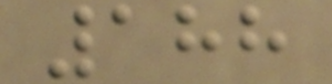188
